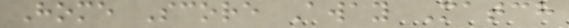Home Score Away Match
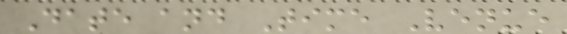Date and Time Venue
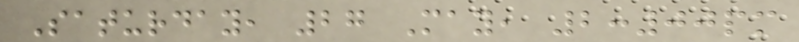Saturday, 27 May, 2:00pm
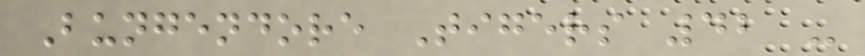Bungendore Tigers 42 -
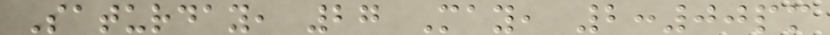Saturday, 27 May, 2:00pm
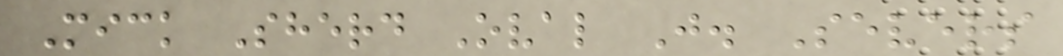Mick Sherd Oval J. Severs
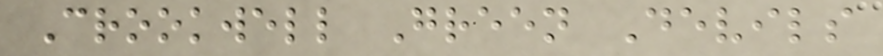Crookwell Green Devils
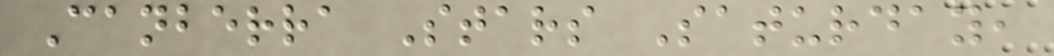Canberra Stars Saturday,
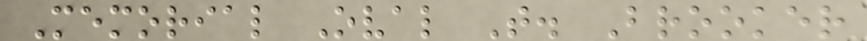Memorial Oval T. Brooker
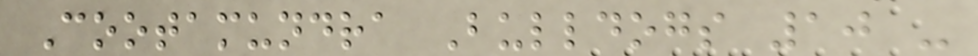Cootamundra Bulldogs 10 -
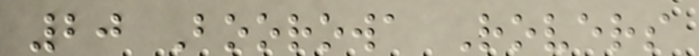20 Boorowa Rovers
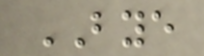BYE
